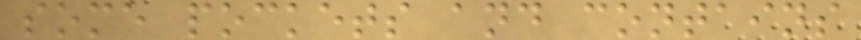some pockets and contains
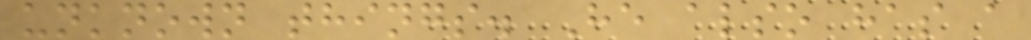unknown things. He also has a
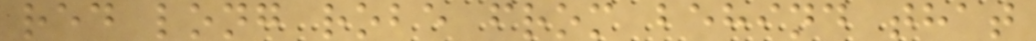red long robe from behind that
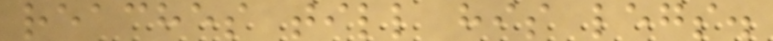reaches till his legs.
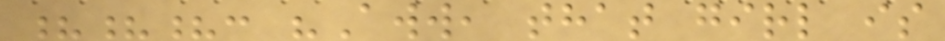???: "Aww, that girl is
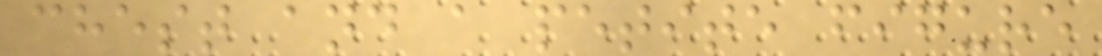chest and a petite figure
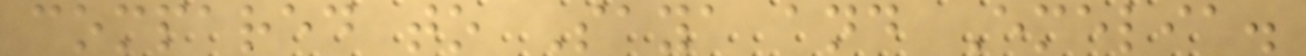compared to Saya and Emelia.
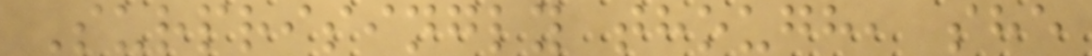Surprisingly though, she
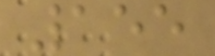155
